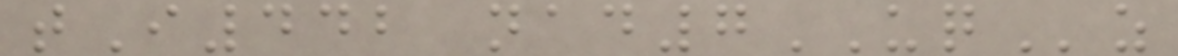tI442 nad7UQz
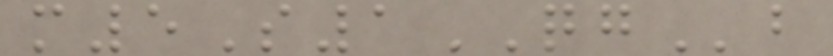m5S1QGb
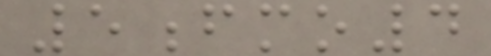5fmo4
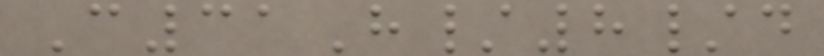C31H/8/d
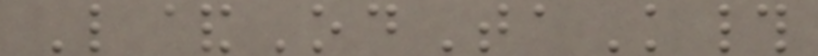L&OdTaK#
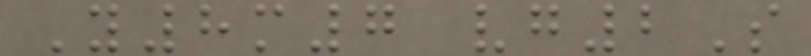Y8m7 vg2S
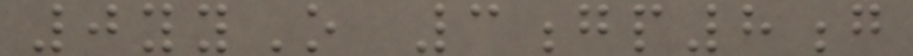0yyO 3gp8g
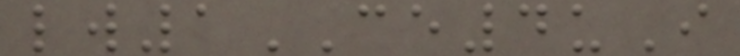lw1CE4uI
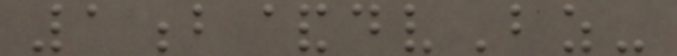1b&dvBz-
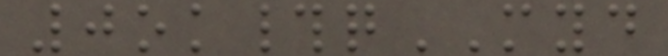0ok#qMYD
